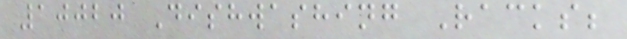10020 Dishwashing Racks;
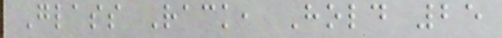Glass Rack, Hold 25
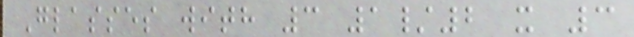Glasses with 3 1/2 x 3
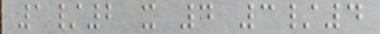1/2 x 4 3/4
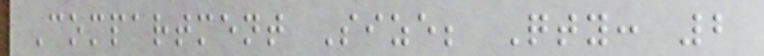Compartment Size; Qty: 2
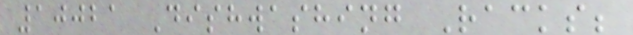10021 Dishwashing Racks;
